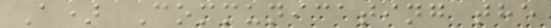A) Communicating the
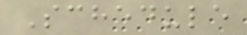Schedule
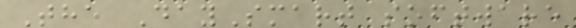The DaySmart software
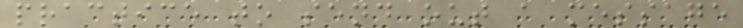practice to send out a message
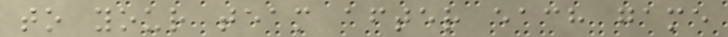to your team after each game
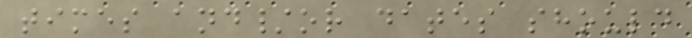times and/or dates should
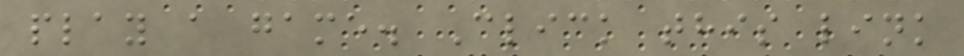play a game. Click this link
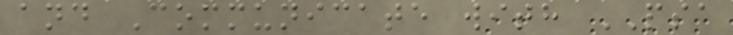and Communicate with PSA
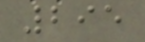295
